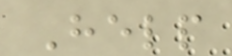Help
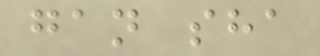gan sha
